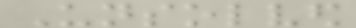Unsolved
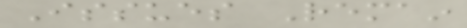Issues Remain
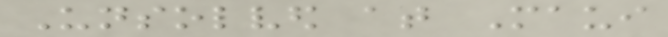Unsolved at Maui
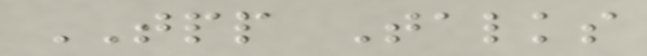TPP Talks
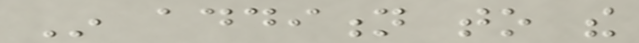In addition to the
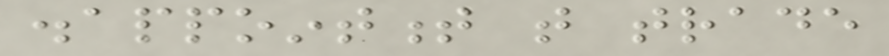disappointment that trade
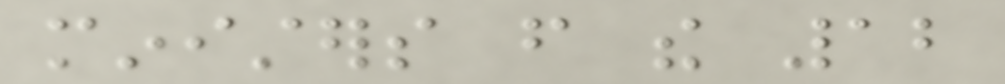ministers from the 12
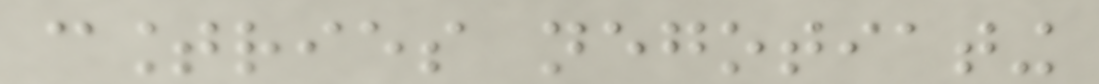countries negotiating
